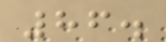86.
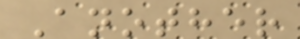Another
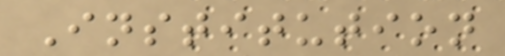Institution
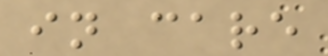in care
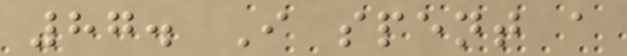87. I spent a
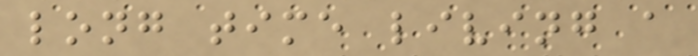long time living a
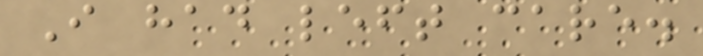I had left care.
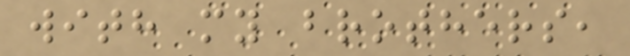with my brothers,
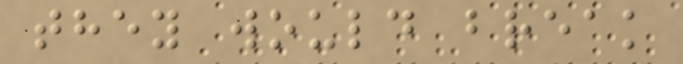they would break
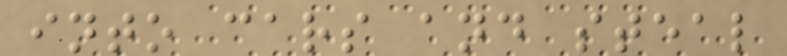into cars and steal
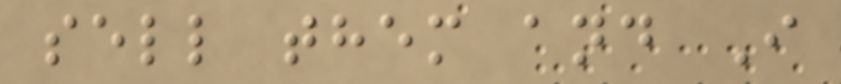sell them and I
